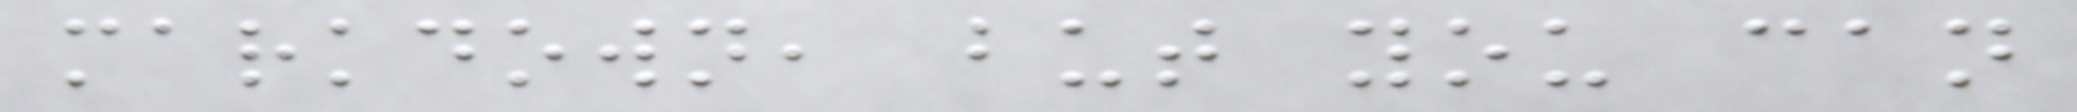markdown, but you can
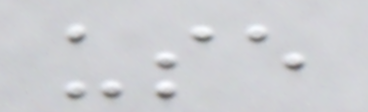use
